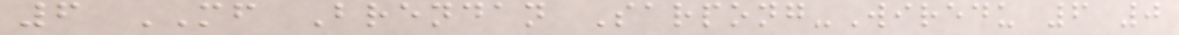6 MF Brendan Sarpong-Wiredu 6 0
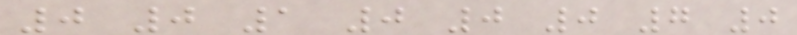0 0 1 0 0 0 7 0
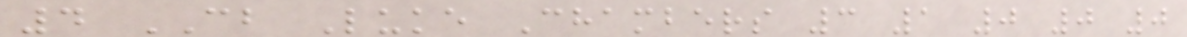4 CB Luke Chambers 3 1 0 0 0
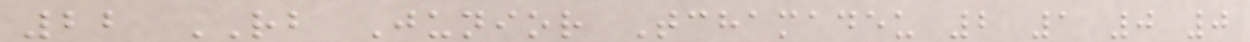22 RB Junior Tchamadeu 2 1 0 0
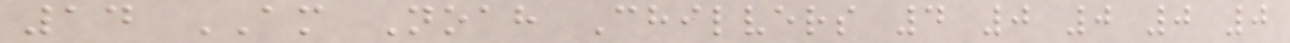14 AM Noah Chilvers 4 0 0 0 0
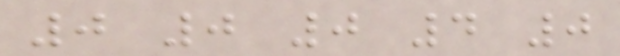0 0 0 4 0
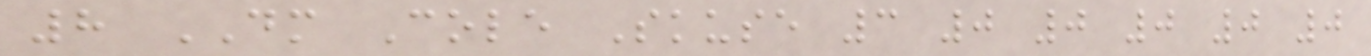8 DM Cole Skuse 3 0 0 0 0 0
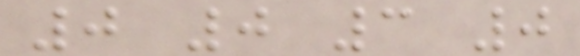0 0 3 0
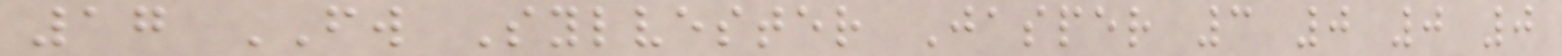17 FW Sylvester Jasper 3 0 0 0
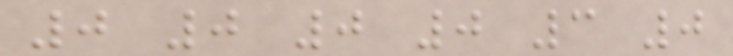0 0 0 0 3 0
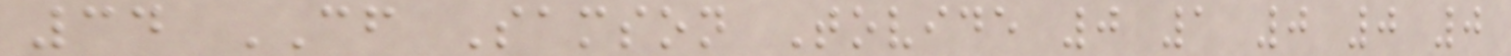34 CF Samson Tovide 0 1 0 0 0
